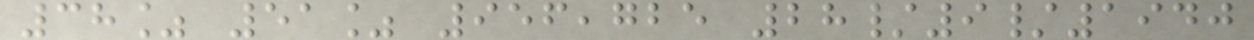38% 51% 956,725 28/9/1940
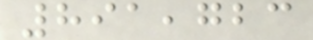891,723
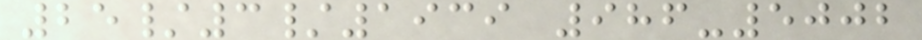25/3/1939 986-5002
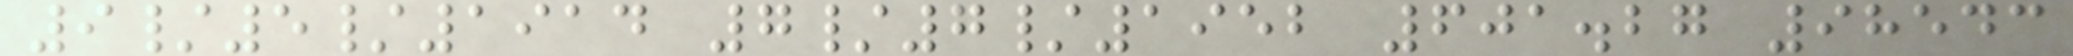9/5/1914 7/7/1952 601.27 98543
